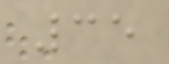35
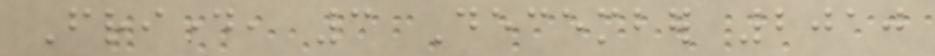Friday, 3 December 2010
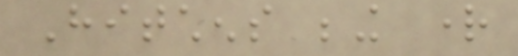Hitchens being right
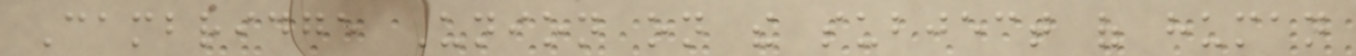Cambridge Union on the subject of human
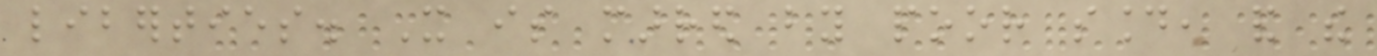liberties. It is marred by poor sound, and the
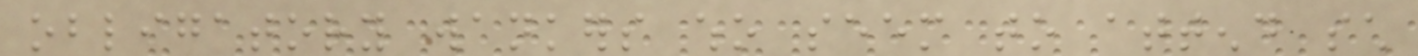obligatory wankers who seem to attend such
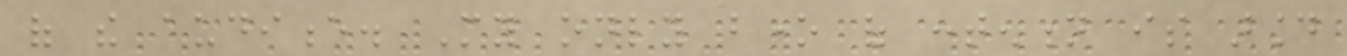of the audience. My only bone of contention is around
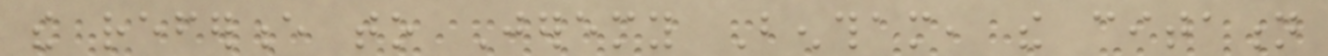the reference to Jeremy Bentham, the citation
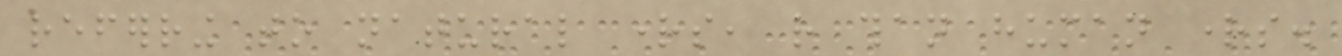referring to natural rights, rather than human rights.
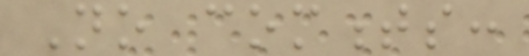No comments:
